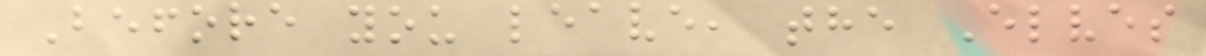Before you leave, the Elves
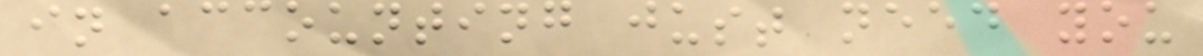in accounting just need you
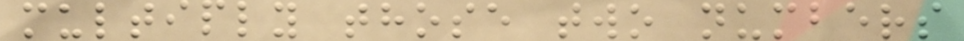multiply those two numbers
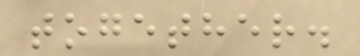together.
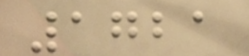1721
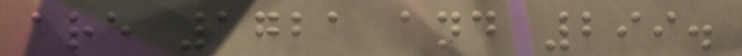are 1721 and 299.
